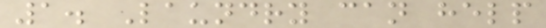1. Laundry can help
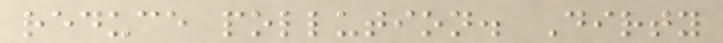reduce pollution. Dirty
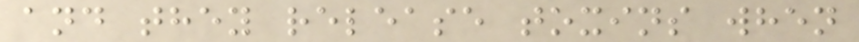and they release toxins when
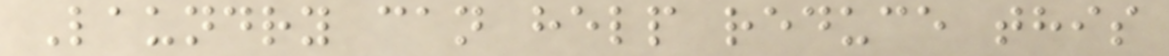Laundry can help reduce this
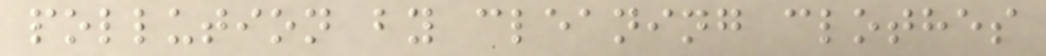pollution by cleaning clothes
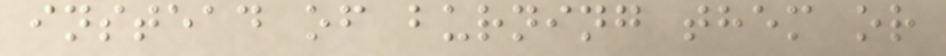instead of burning them or
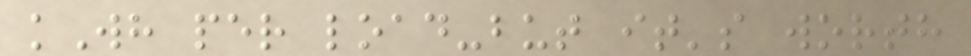kWh per load-but it's worth
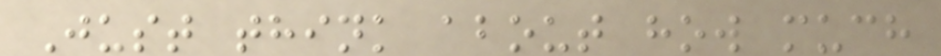Just think about how much
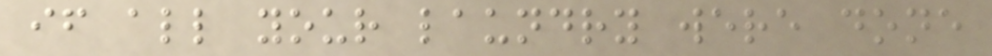if all your laundry were done
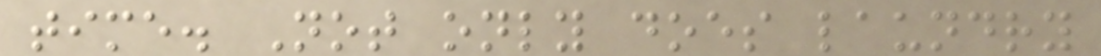time. Not only does laundry
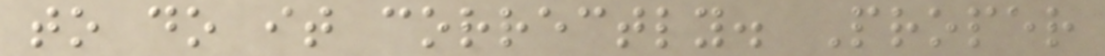to do it correctly. Proper
